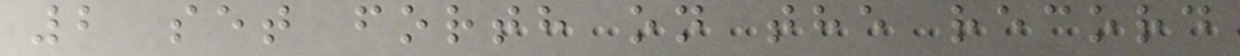2 set forth on the record
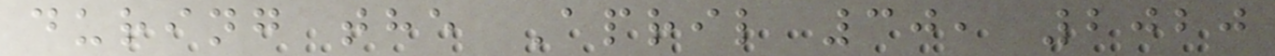during the April 30, 2020
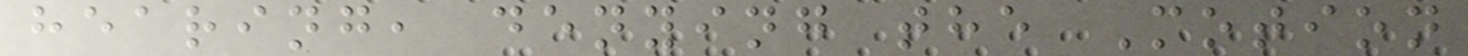hearing, denying the Motion
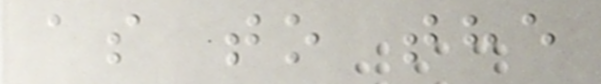as to the
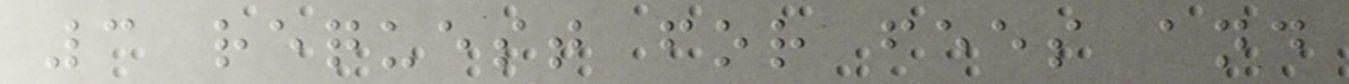3 request for fees and
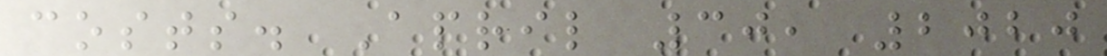costs. April 30, 2020
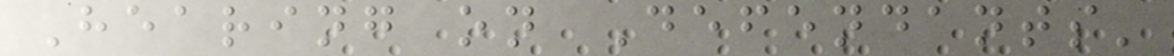Hearing on Defendants'
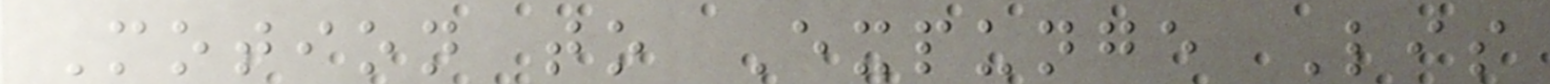Motion to Expunge Lis
